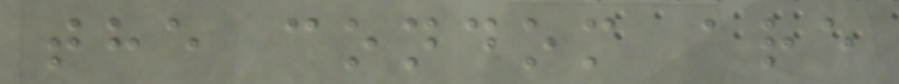the condom are
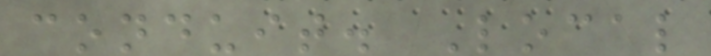conduit. Local
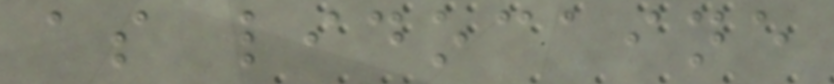as lidocaine
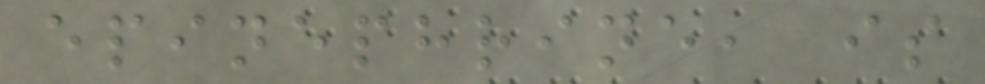epinephrine, is
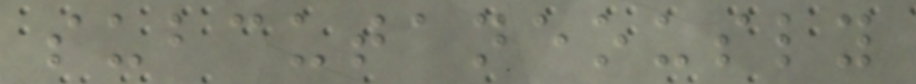subcutaneously
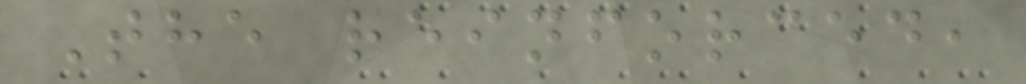The reinforced,
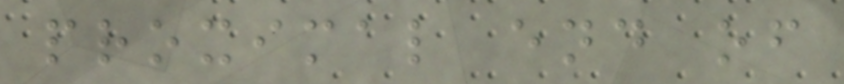proximal end of
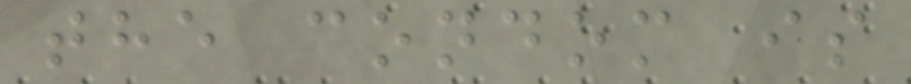the condom is
